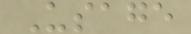Usage
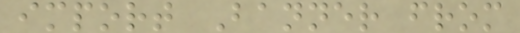import Banner from
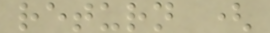return (
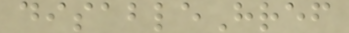disableHref
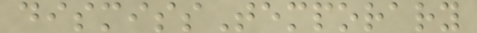dismissTemporary
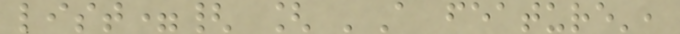list={ [ 'A feature',
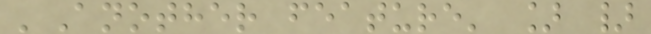'Another feature' ] }
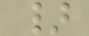}
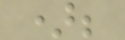);
